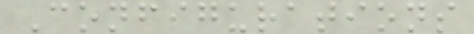Configurations
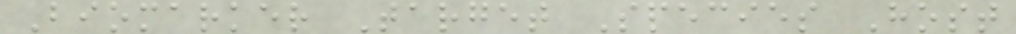Biomarker Target Species Host
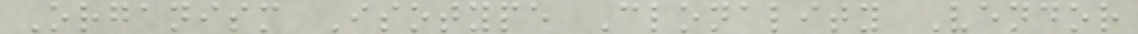Organism Isotype Clonality Vendor
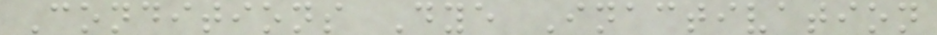Conditions Dye Inactivation
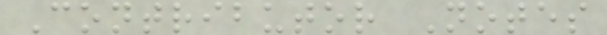Contributor Notes
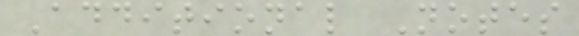Additional Notes
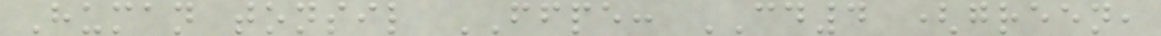Human tonsil FFPE: CD4 (green,
